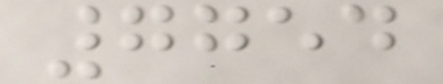7754
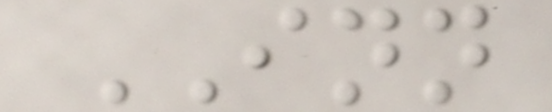INN
